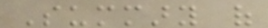Summary of
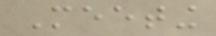Meeting
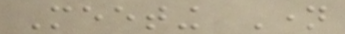Meeting Name
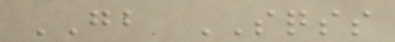GB SQSS
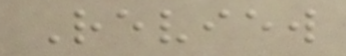Review
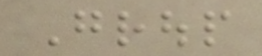Group
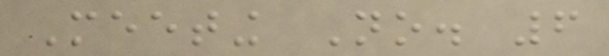Meeting No. 6
